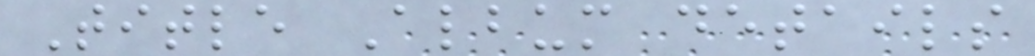Title Album details
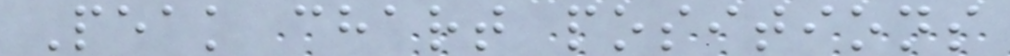Peak chart positions
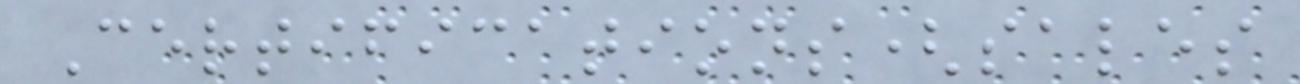Certifications(sales
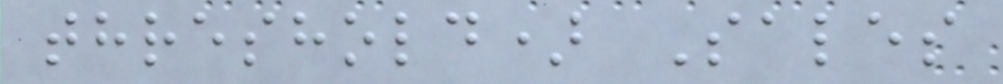threshold) Sales
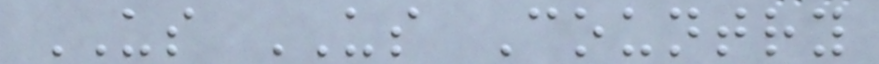US US Country
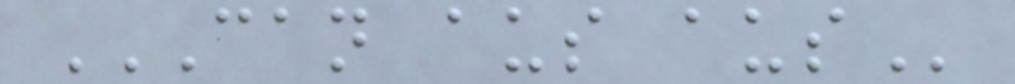CAN AUS AUS
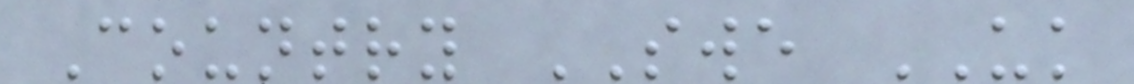Country SWE UK
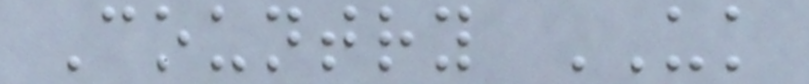Country UK
